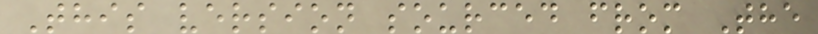This version sourced from The
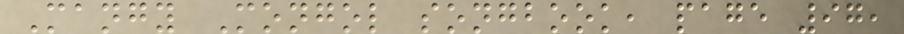Mangy Mongol songbook, page 97,
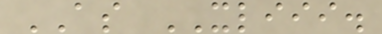AS XLIII.
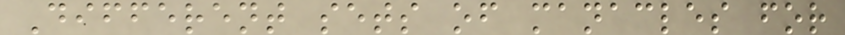Different sets of manacles for
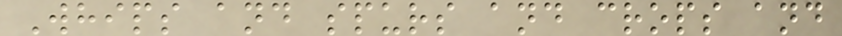Whips and spurs and crops and
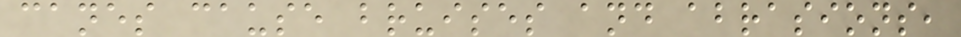canes cause bruises and abrasions,
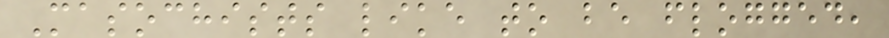Masochists like to be flogged,
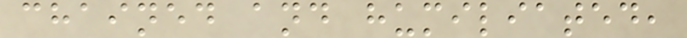chained and humiliated,
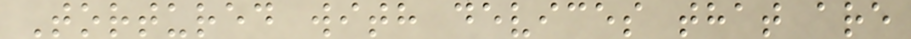Tortured with devices that are
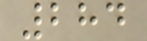284
